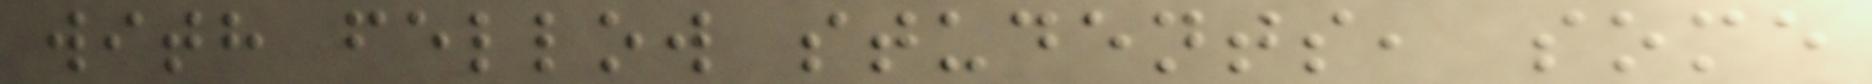with fellow students, some
